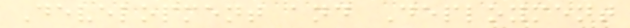Development and Deployment
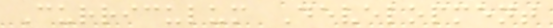Curriculum Development
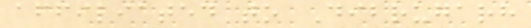affiliated to Dibrugarh
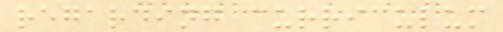regarding curriculum
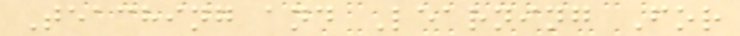Teaching and Learning For
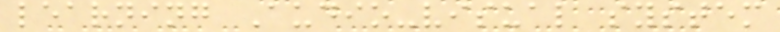learning Audio-visual system
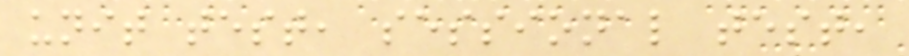unit test, sessional test,
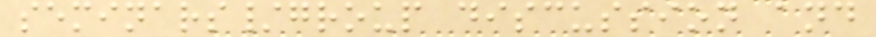seminars/group discussion and
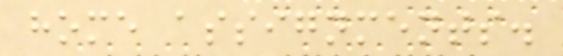home assignments.
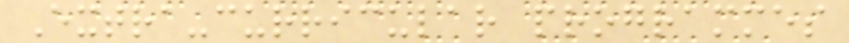Extra-curricular programmes
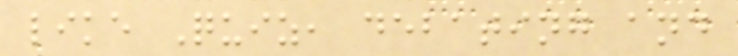like Quiz, debating and
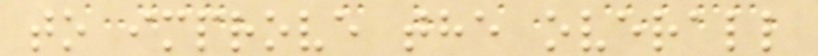to improve the overall
